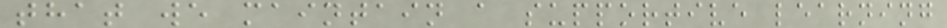that we maintain a supportive learning
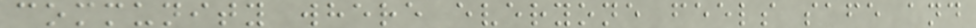community where everyone feels safe and
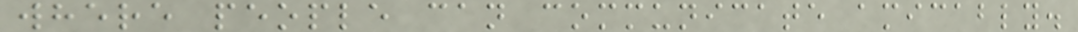where people can communicate amicably.
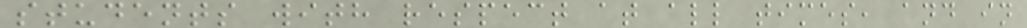students with respect at all times, and in
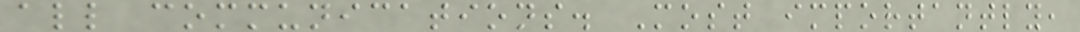all communications. Most importantly,
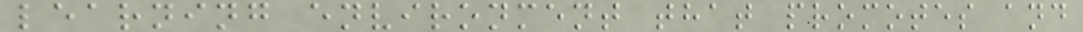learning environment that promotes and
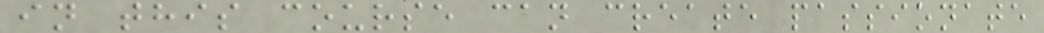in this course can create passionate
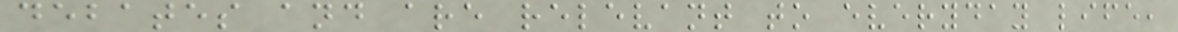debates and are relevant to everyday life,
